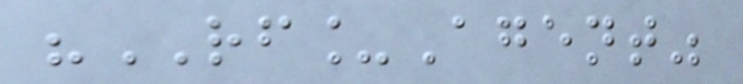"RF_Agent"
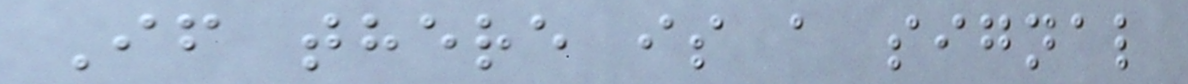If there is a signal
